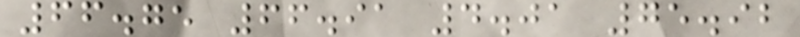66.75 66.91 4.01 75.92
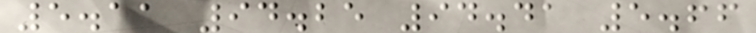5.11 94.25 94.41 5.66
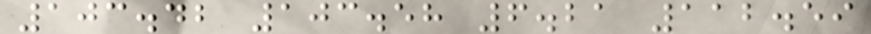103.42 103.58 6.21 112.59
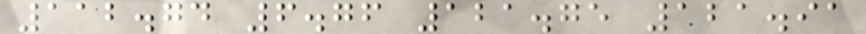112.74 6.76 121.75 121.91
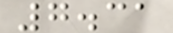7.31
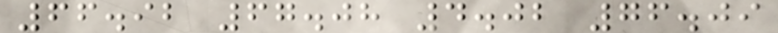66.92 67.08 4.02 76.09
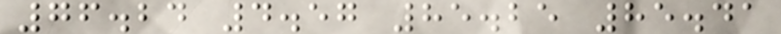76.24 4.57 85.25 85.41
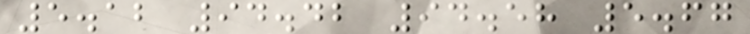5.12 94.42 94.58 5.67
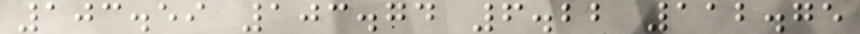103.59 103.74 6.22 112.75
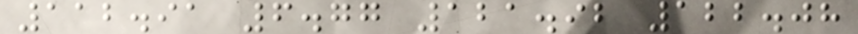112.91 6.77 121.92 122.08
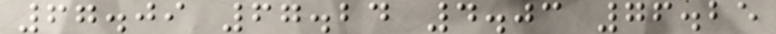67.09 67.24 4.03 76.25
